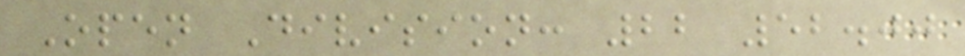Open Division: 22 52.00
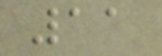11
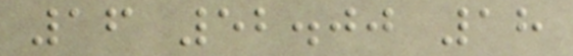16 52.00 18
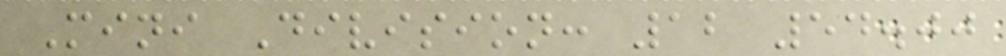Mini Division: 12 54.00
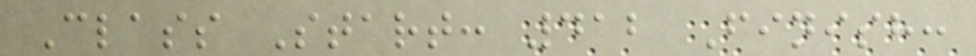Class Start: 412 Finish:
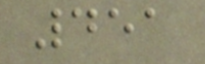451
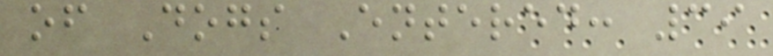of Dogs Entered: 39
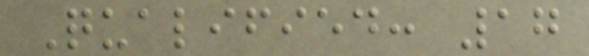Qualified: 17
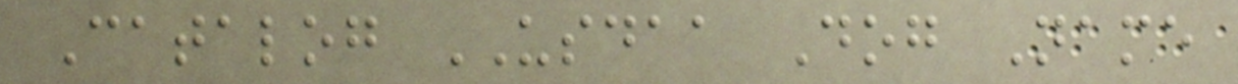Catalog USDAA Dog Name
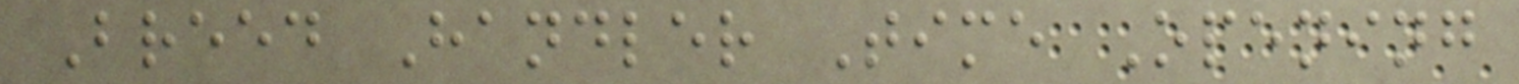Breed Handler Time Opening
